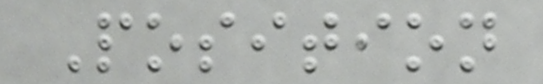Position
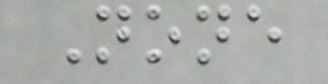None
